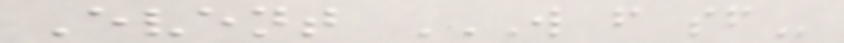Event W F SF
